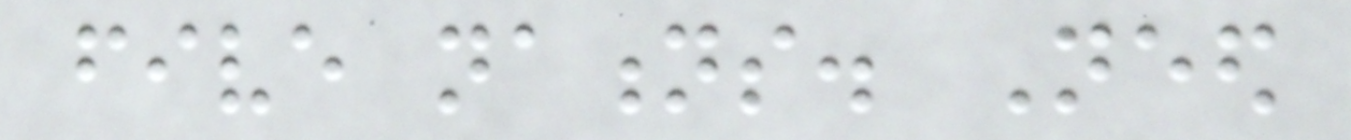five nations. Need
